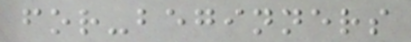for-beginners
